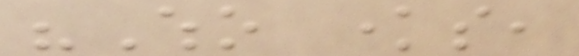"Who knows,
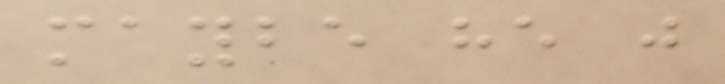maybe he just
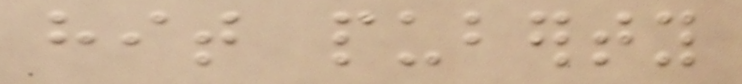hit puberty
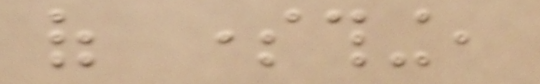of something,
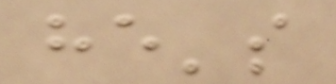he's
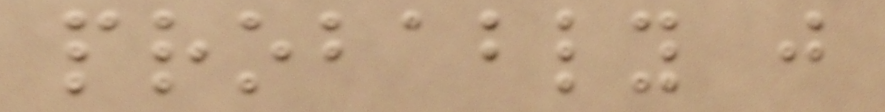probably just
